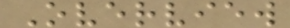Overview
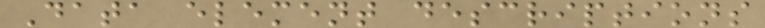Data element descriptions
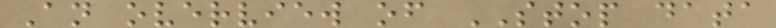An overview of STOP data
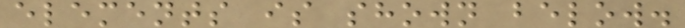elements is shown below.
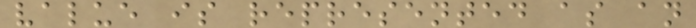value is represented as an
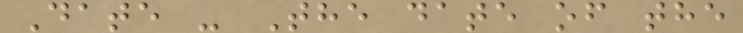Date - The date of the
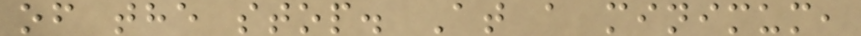of the stop. At a minimum,
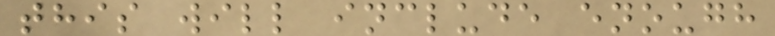this will include enough
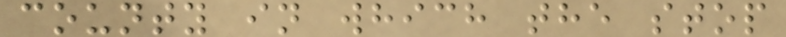county in which the stop
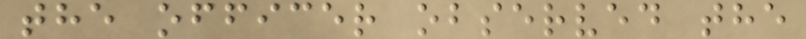the officer observed the
